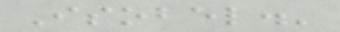Isobel.'
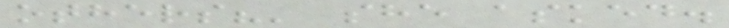others?' she asked.
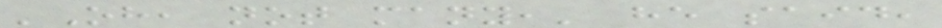'Oh, not many,' he said,
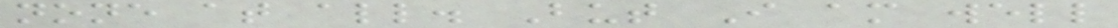none at all. But I am well
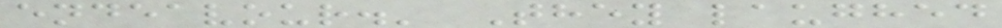endeavour.' They laughed
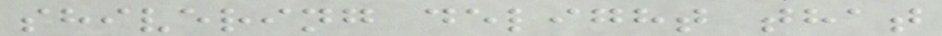shivering delight that
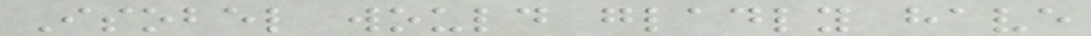Isobel would gladly have
